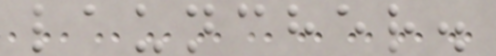launcher.
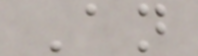An
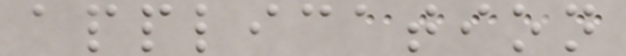application
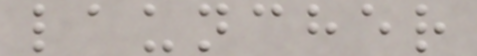launcher
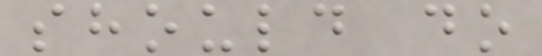should do
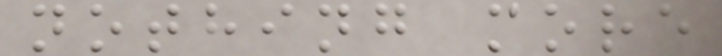nothing more
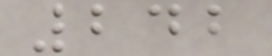242
